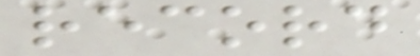record
